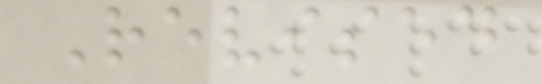Revised
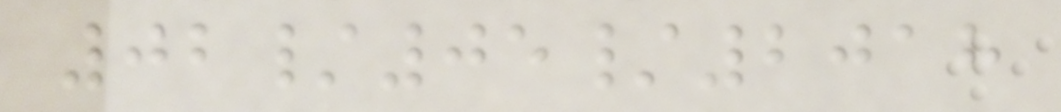02/05/2018
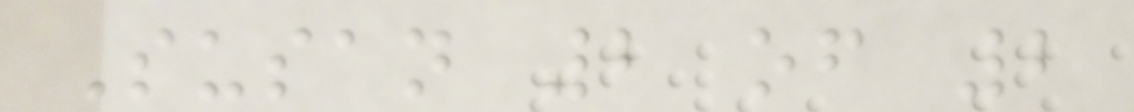Susan 2 of 2
